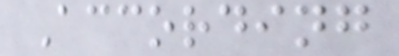According
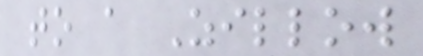to a Zillow
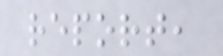report,
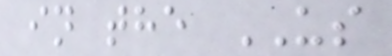in the US
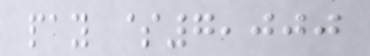pay $7,000
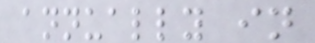annually in
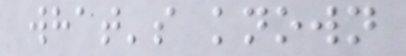what's known
